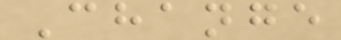Change
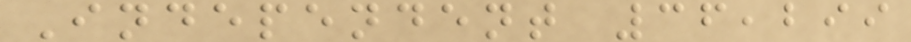Independent 36,299
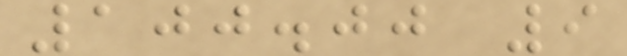100.00 9
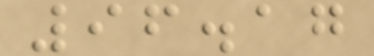96.17
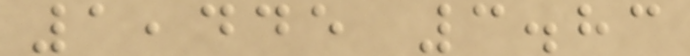1,445 3.83
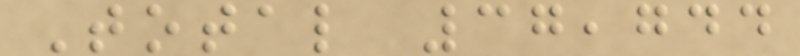Total 37,744
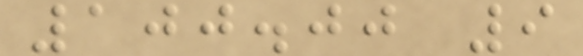100.00 9
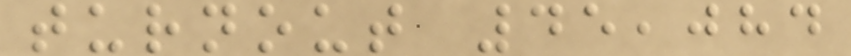turnout 45,084
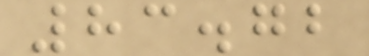83.72
